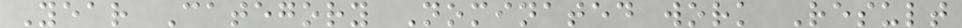Year Category Nominated work Result
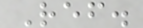Ref.
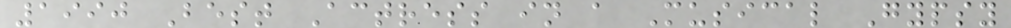1990 Best Actress in a Musical Gypsy
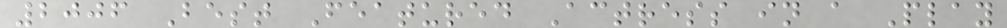2006 Best Featured Actress in a Play
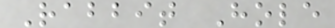Rabbit Hole
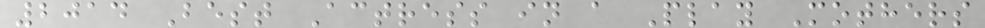2014 Best Actress in a Play Mothers
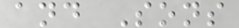and Sons
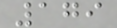179
